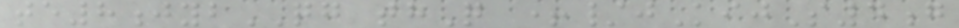te8jybQG thQ +/jKijS4g
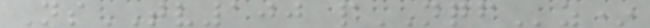NsTV100 pNQFz*
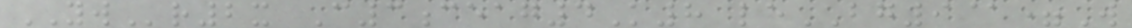YWr2x C3ceag4K8 leBG9@=W
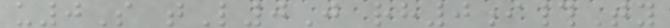u0S tL0J rh0i#Ty
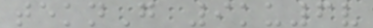teknG 9ku6v
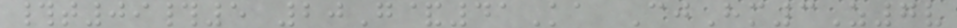#t09#5 20G&41Ka CjHm3Z7v
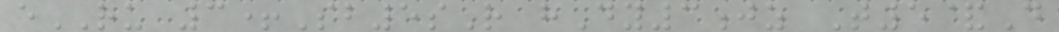eRU 3+Sb5sR hDy3jz T5&D
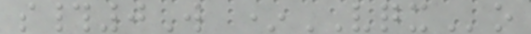s#0W *VQXo
